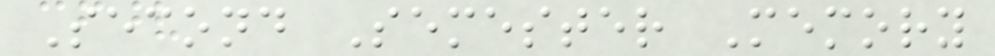Second Semester Memory
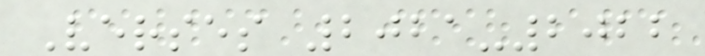Verses 2021-2022
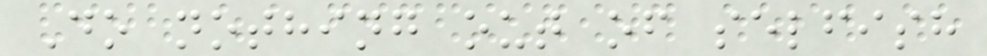Do nothing out of selfish
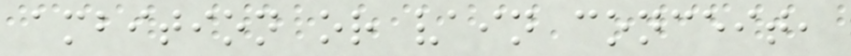ambition or vain conceit,
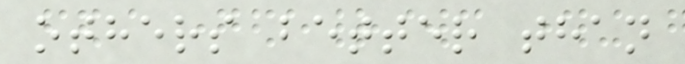others better than
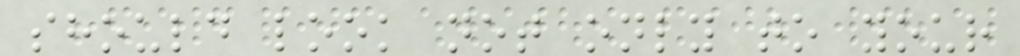should look not only to your
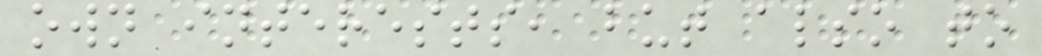own interests, but also to
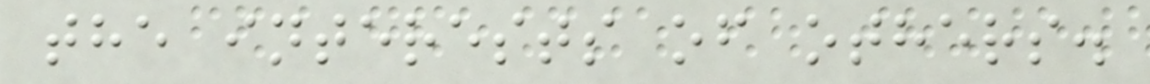the interests of others.
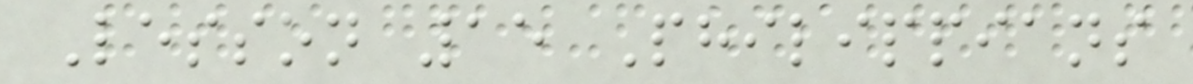Lesson 15 Philippians
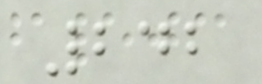242
